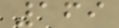169
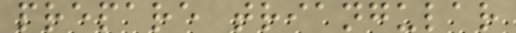prepare triangular
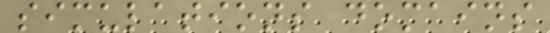simulations domains
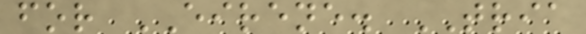for EIRENE. TRIA
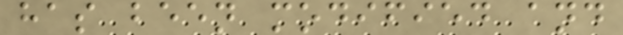has been modified and
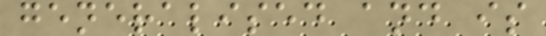generalised and is
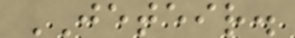JETEIR.
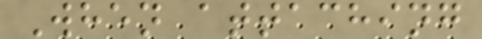When attaching
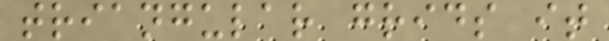triangular grids it
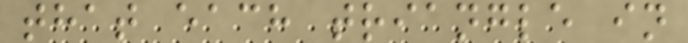that each triangle in
